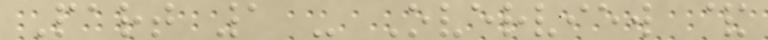Part 1 - Overview &
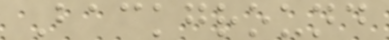Background
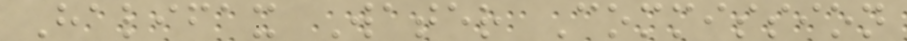Halifax Water Commission
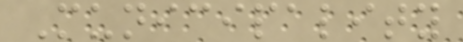Municipality
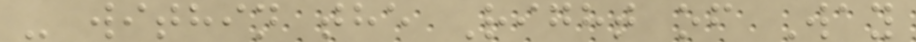- within the Right of Way
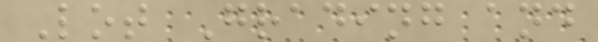Lot Grading and
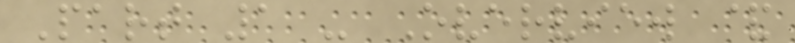Part 1 - Overview &
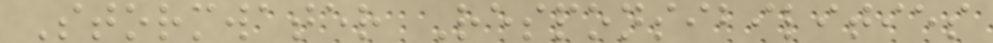Stormwater Responsibilities
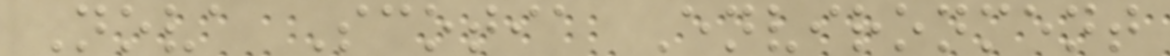Nova Scotia Environment
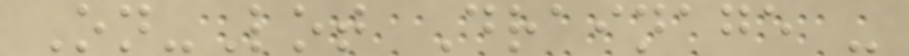On-Lot Drainage -
